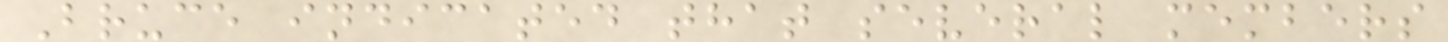Bruce indicated that several members
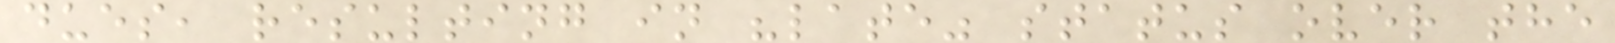dues, resulting in "late" status over the
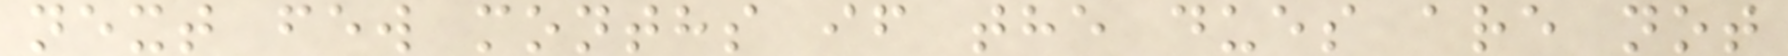next few months if the dues are not
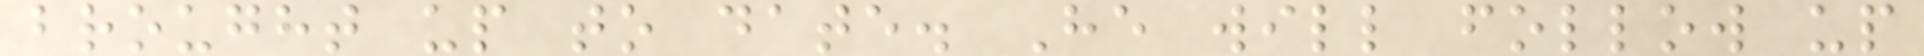brought up to date. He will follow up
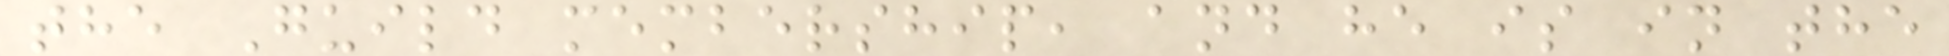the Guild membership, and he is in the
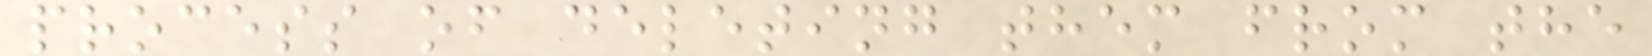process of deleting them from the
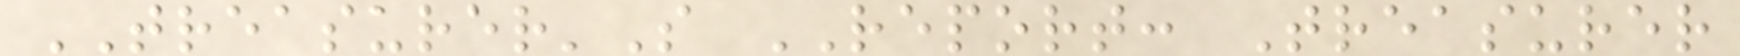TREASURER'S REPORT: Treasurer
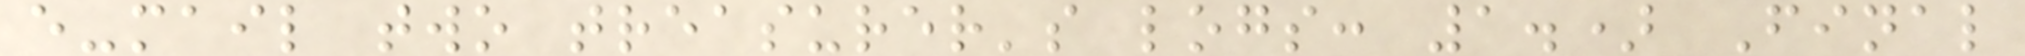e-mail two treasurer's logs: 1.) Final
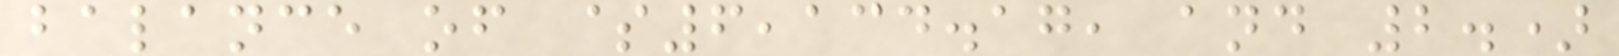balance of $6,134.17, and 2.)
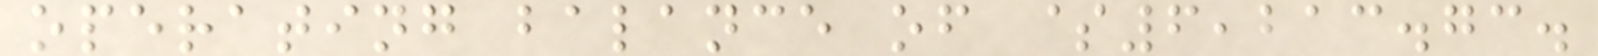operating balance of $6,213.73.
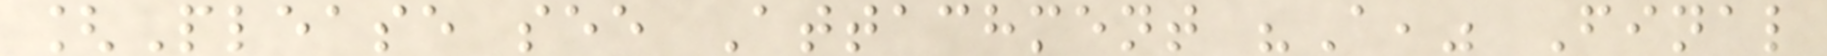[Please see Attachment "A," Final
